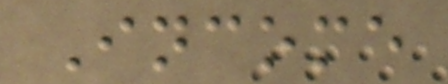Income
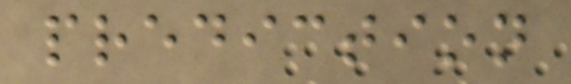prediction
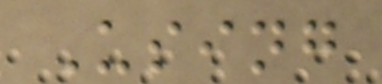Using
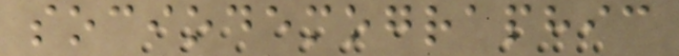sociodemographic
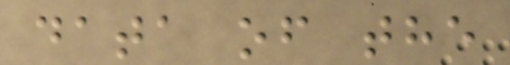data of the
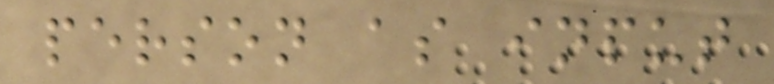person as input
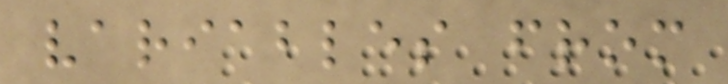variables from
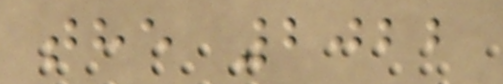the 2022
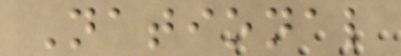National
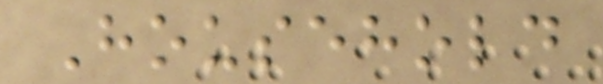Household
